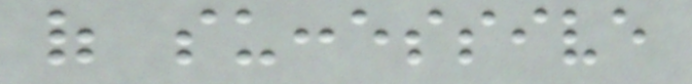of successive
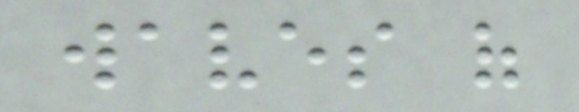waves of
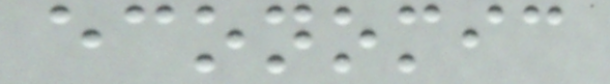economic
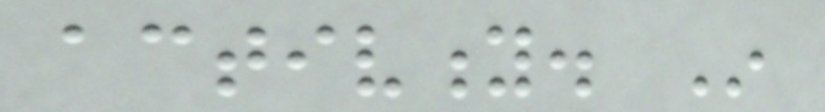activity. In
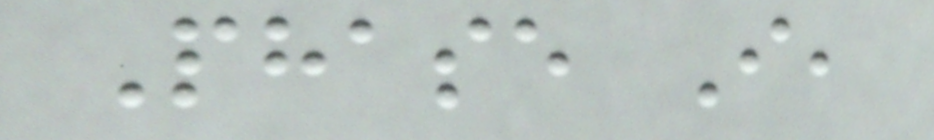Phase I,
